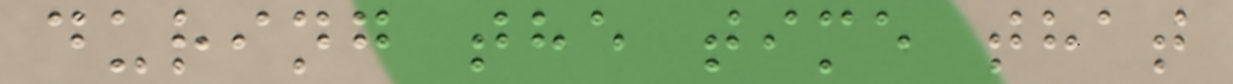during the time that
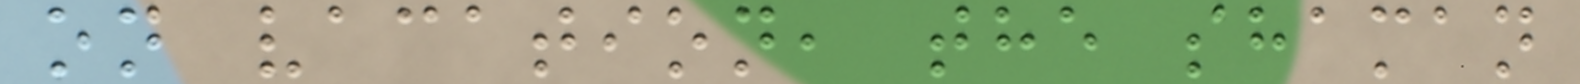on vacation, the shaman
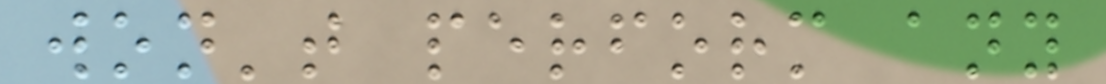won't perform any
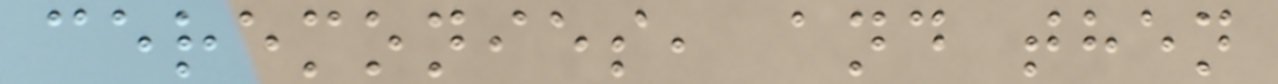ceremonies, and then
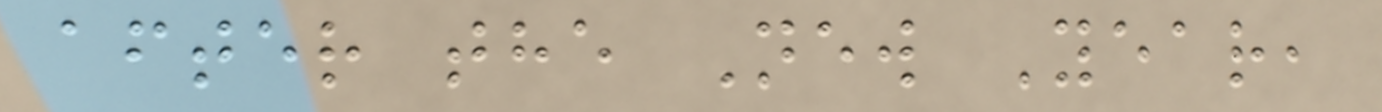after the New Year,
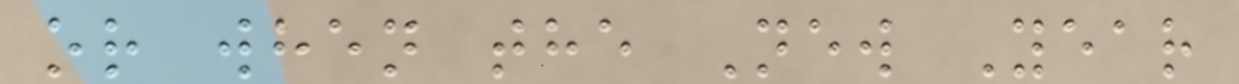or when the New Year
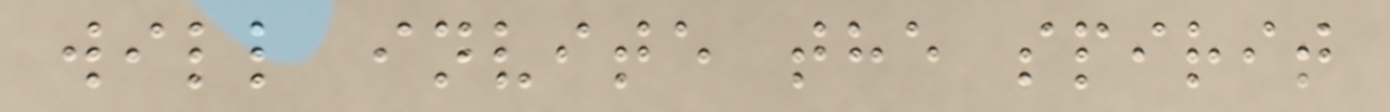will invite the spirit
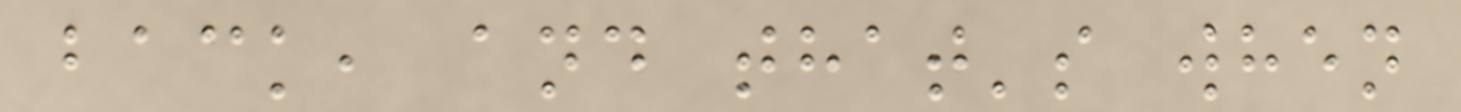back, and that's when
